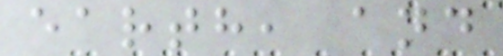earth, and
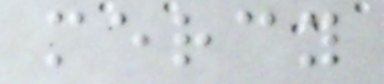mercy
